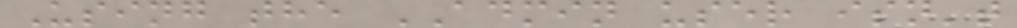Using the ADMIN user isn't
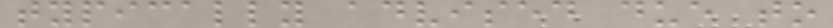typically advised due to
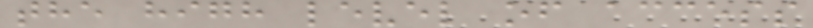the high level of access
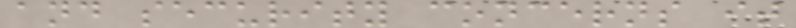and security concerns it
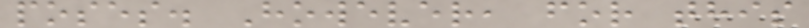poses. However, for this
